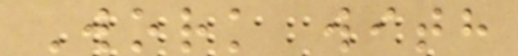Work with
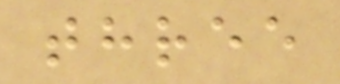three
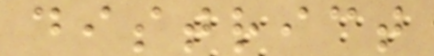district
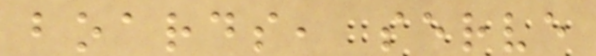boards, serve
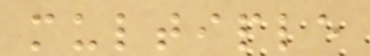multiple
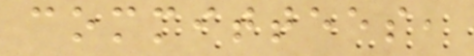committees,
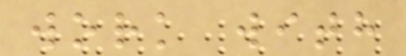work with
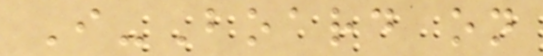I-Board on
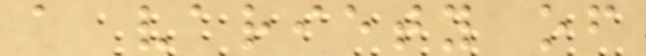a variety of
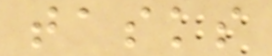tasks
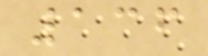136
